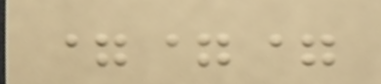===
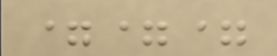===
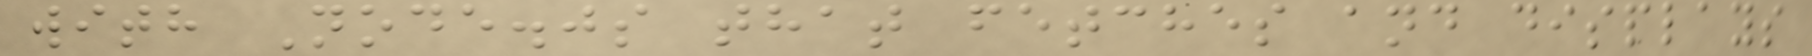with Node.js that fetches and displays
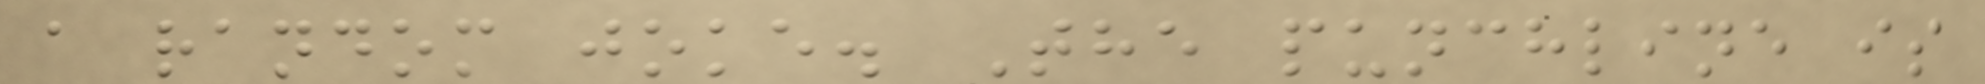a random joke. The punchline is
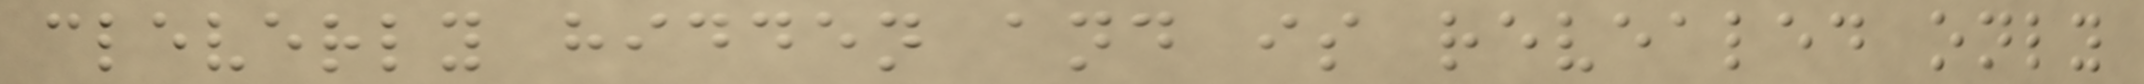cleverly hidden and is revealed only
